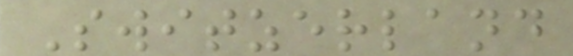Switzerland
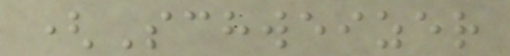(Schweizer
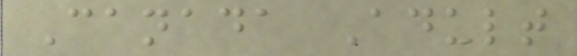Canada Adult
